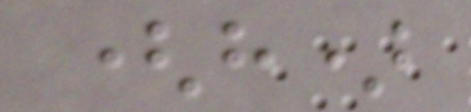(h)
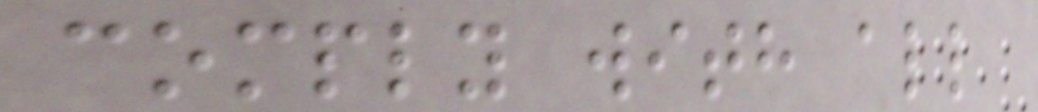comply with all
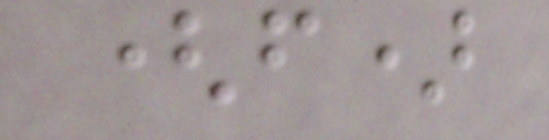(f)
